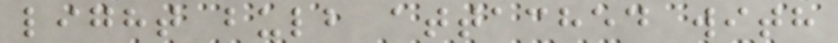light bulb attached with
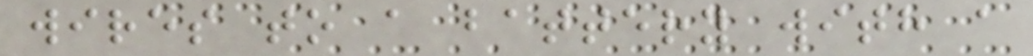wires to a battery with a
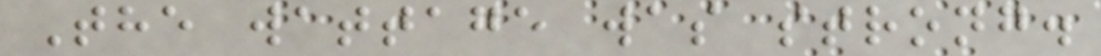The wattage was strong.
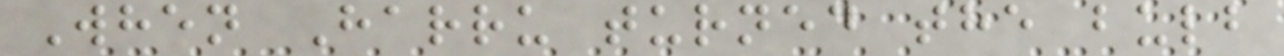When Harru turned the bulb
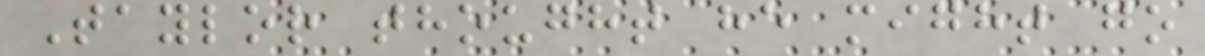Taylor thought he might go
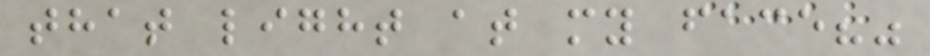that light at my face?"
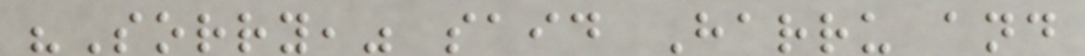"Sorry," said Harru and
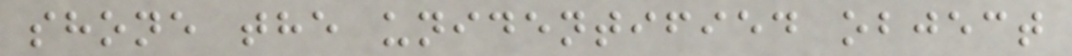shone the unidentified object
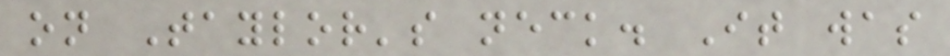on Taylor's neck. It was
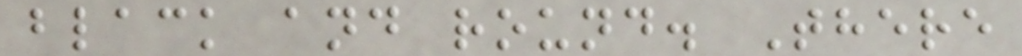black and round. There
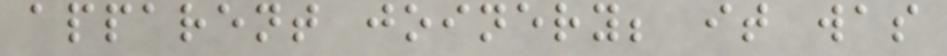apparent joinery; it was
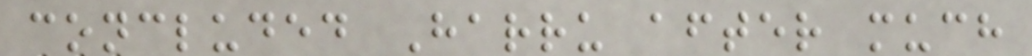concluded Harru after much
